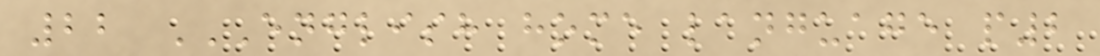22 ENGLISH HOME LANGUAGE P2
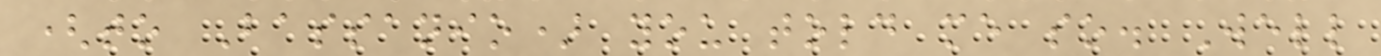(to Bassanio) you told me so. Well
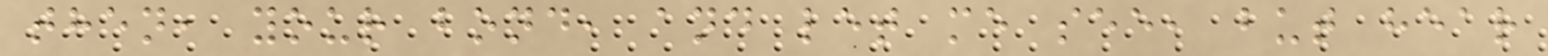then, your bond, and let me see, but hear
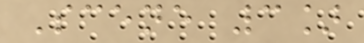Scene 3]
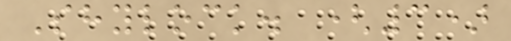Shylock. (3)
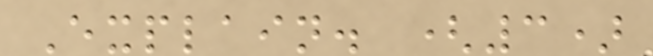Explain. (3)
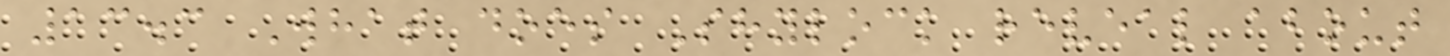13.3 What does Shylock reveal about
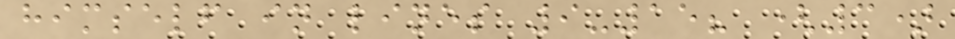himself in lines 9-15? (3)
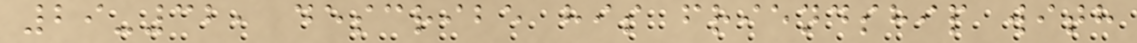29-32, describe his friendship with
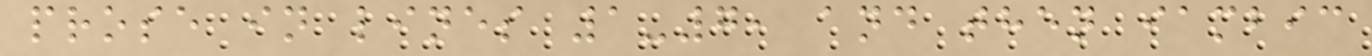prose in lines 1-7, and then iambic
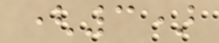(3)
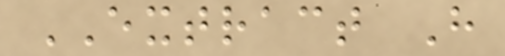EXTRACT H
